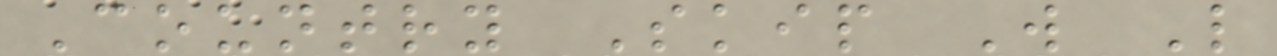Country Skip W L
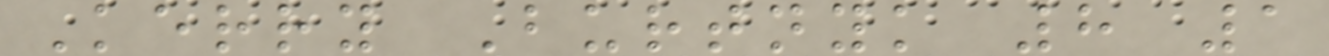Kerry Burtnyk 8 1
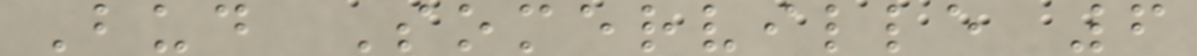Bud Somerville 6
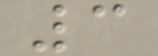3
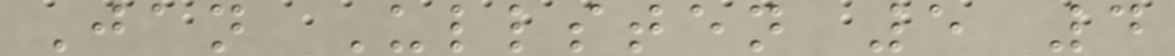Jan Ullsten 5 4
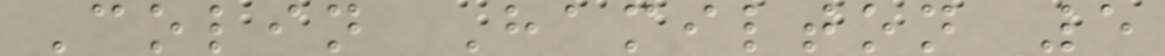Colin Hamilton 5
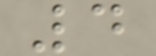4
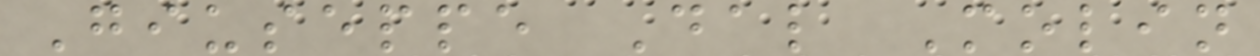Giuseppe Dal Molin
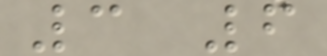3 6
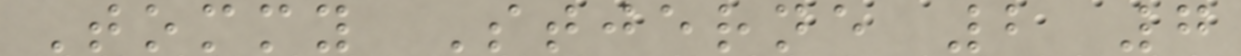Tommy Stjerne 2 7
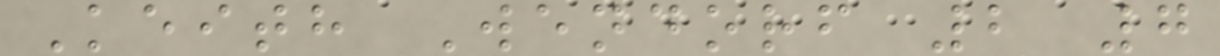Keith Wendorf 2 7
